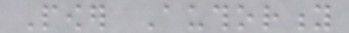Power Authority
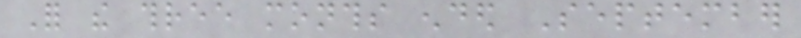For the three months ended September
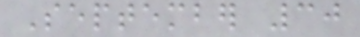September 30
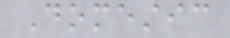Domestic
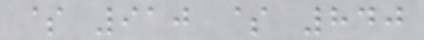$ 910 $ 840
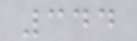344
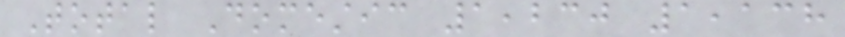Total Domestic 1,230 1,138
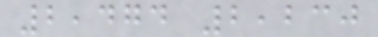2,474 2,230
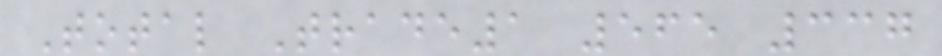Total Trade1 565 337
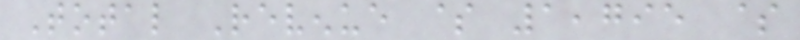Total Revenue $ 1,795 $
